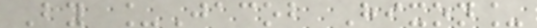By _Jacob Hixon_
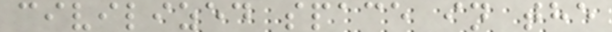civilized space in the
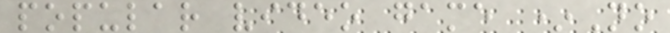popular video game *No
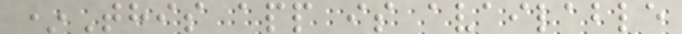*This app is available
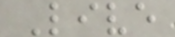Live
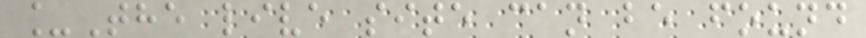_The live site can be found
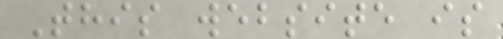This website is
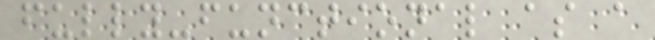fully-functional as a
